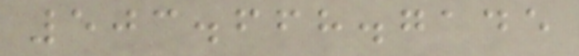503.668.7145
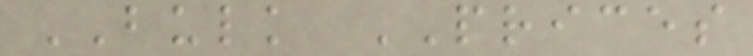BULK PRICES
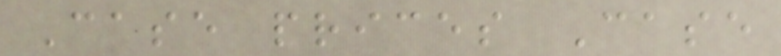Case prices Case
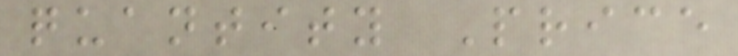quantity Price
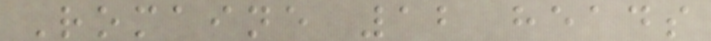Romaine 12 heads
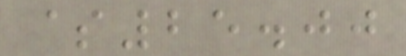$25.00
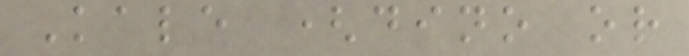Kale (dino or
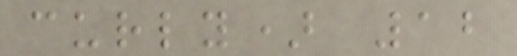curly) 12
